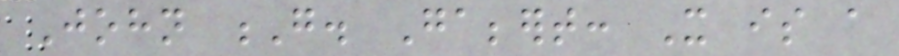John G. Gabbert: It is a
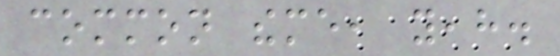common theme, yeah.
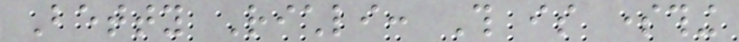Betty Richli: This is something
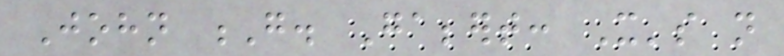John G. Gabbert: It's not
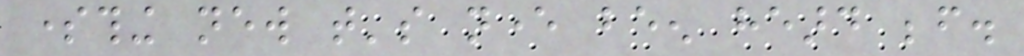something new that's never been heard before.
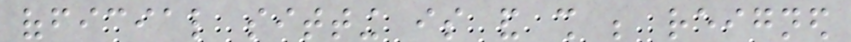official sitting is and shall be reigned
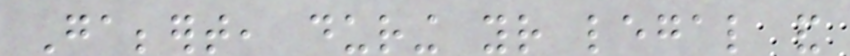Gabbert, during your legal and
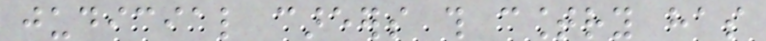judicial careers this country has
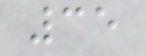35
